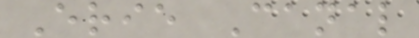Erie Canal
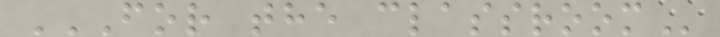FOR THE CLASSROOM
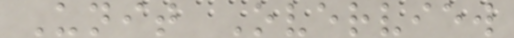Unit Overview
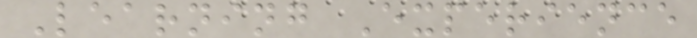Learning Experience
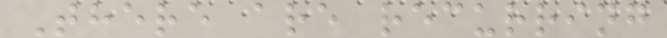There are recurring
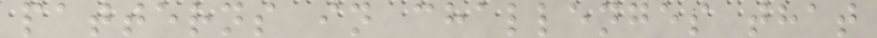patterns in challenges that
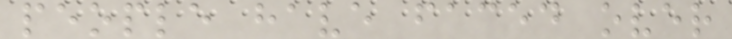people have faced over
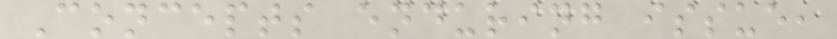Concepts enduring issue,
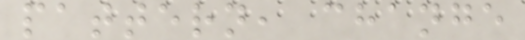pattern, change
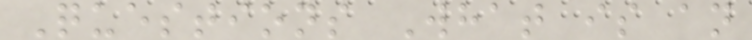Questions What is an
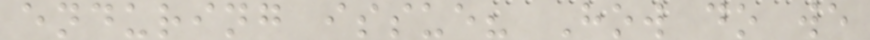enduring issue? How do we
